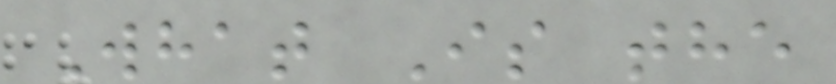What Is the
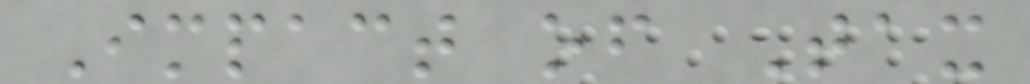Impact of Tax
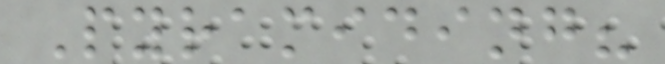Pyramiding?
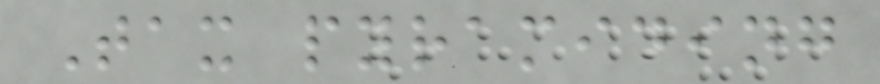Tax pyramiding
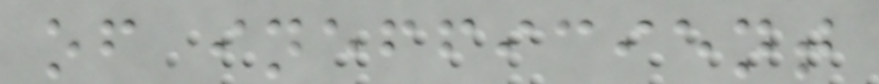of inefficient
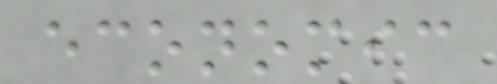economic
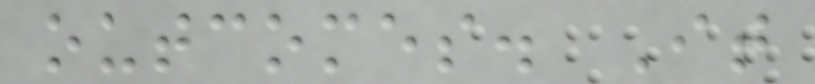outcomes. It
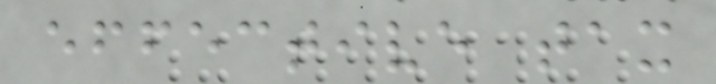effective tax
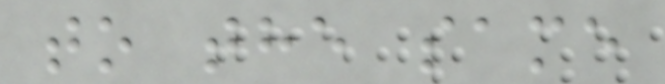to the same
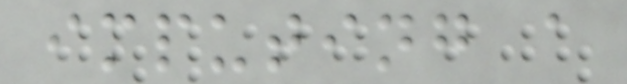imputing a
